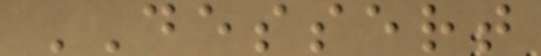DESSERT
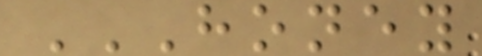HONEY
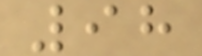98
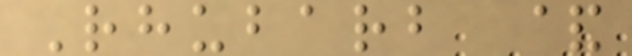Rhubarb &
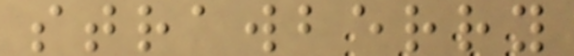strawberry
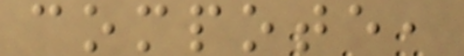compote,
